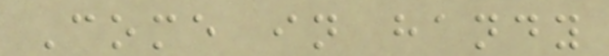Come in handy
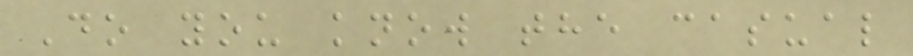Do you know the casual
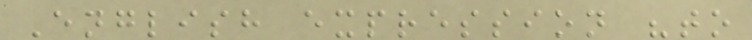English expression "to
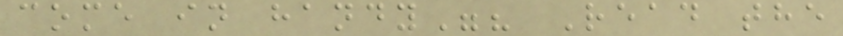come in handy"? Read the
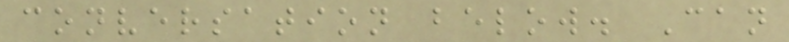conversation below. Can
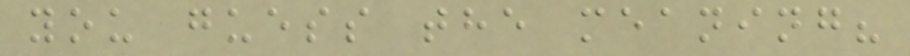you guess the meaning?
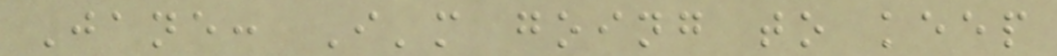Jane: I'm going to keep
